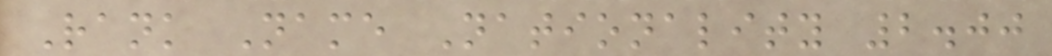Rank Name Nationality 2.00
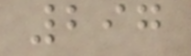297
